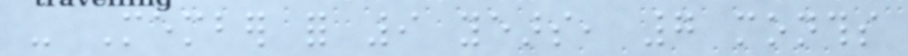- Member for 9 years, 7 months
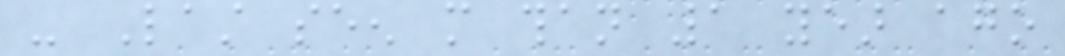- Last seen more than 1 year ago
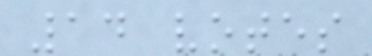14 votes
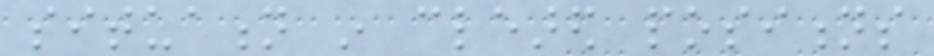situation in cleared positions
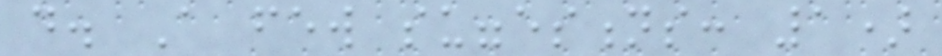do. A few suggestions: 1)
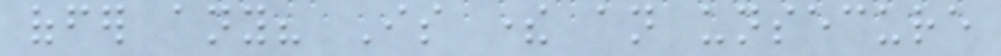offer any? Is there an unsecure
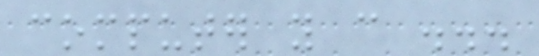computer you can ...
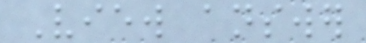View answer
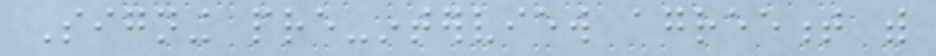Signing pre-interview agreement with
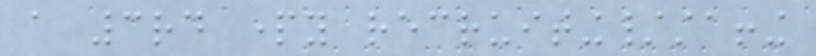a 3rd party recruiting/staffing
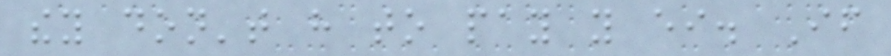they don't have to pay you either. If
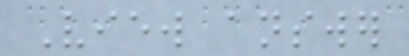View answer
